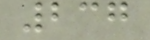237
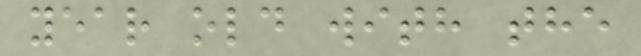year old with the
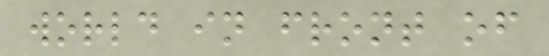world in front of
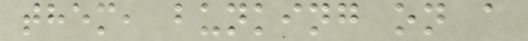them, bunking on a
